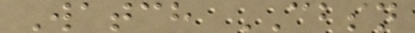Watch CBSN
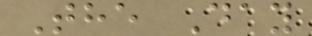The Day
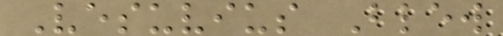Vesuvius Blew
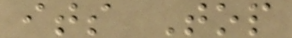its Top
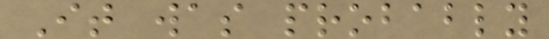It was probably
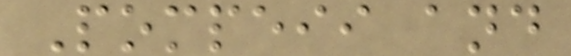Pompeii and
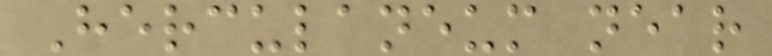Herculaneum near
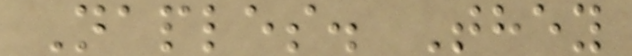Naples. They
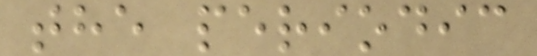the periodic
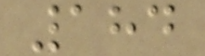184
